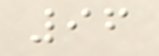96
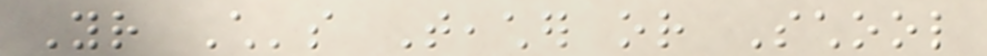Your Child's Teacher or School
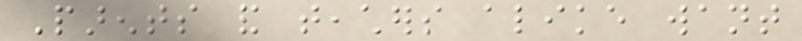Parents and teachers alike want
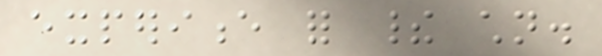experience for their children.
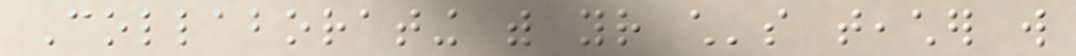Collaborating with your child's teacher will
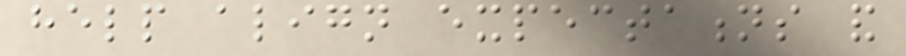help align expectations and
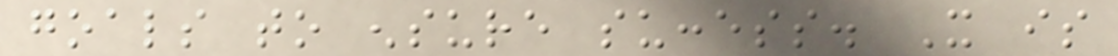goals to ensure success. It is
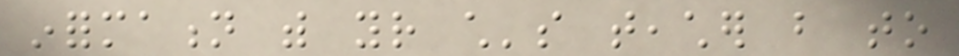information with your child's teacher but to
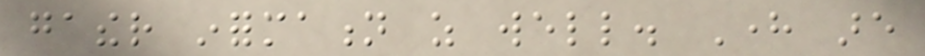gather information as well. Here are
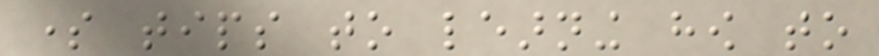some tips to learning how to
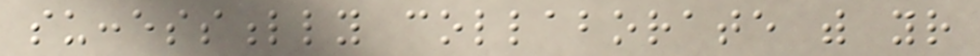successfully collaborate with your
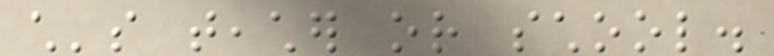child's teacher or school.
